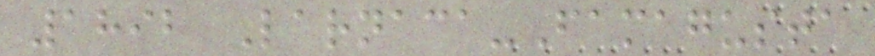1892 Larnaca-Famagusta
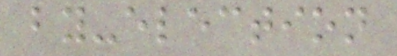by-election
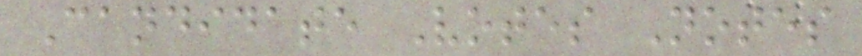Candidate Votes Notes
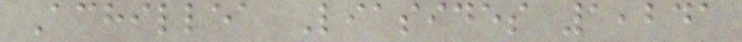Achillea Liasides 1,241
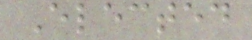Elected
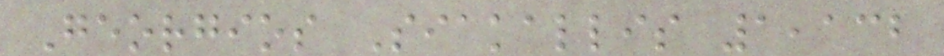Georgios Siakallis 1,132
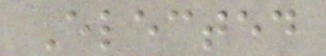Elected
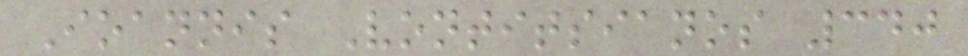Ioannis Vontitsianos 340
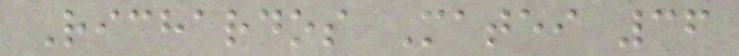Richardos Matei 36
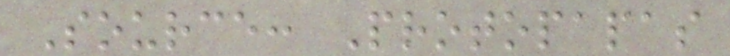Source: Protopapas
